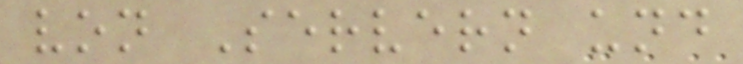von Servern und
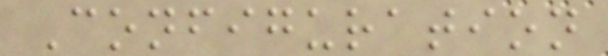Configuration
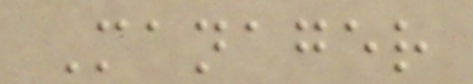Manager
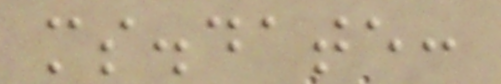ms.date:
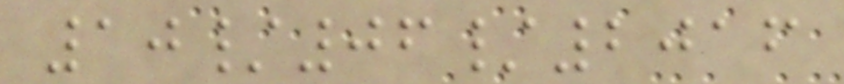10/06/2016
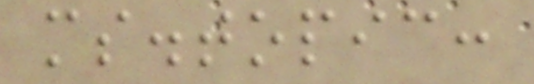ms.topic:
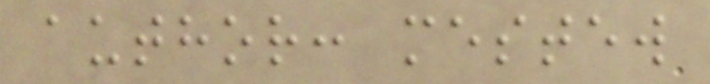author: mestew
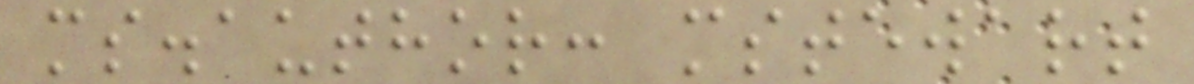ms.author: mstewart
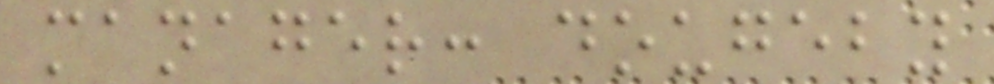manager: dougeby
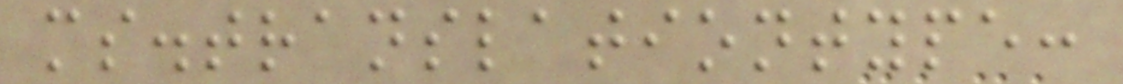ms.translationtype:
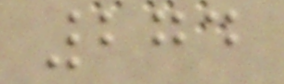274
